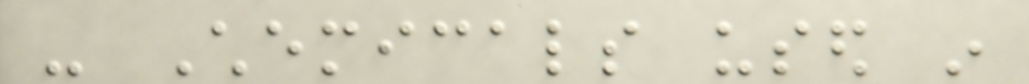- Chemicals used in
